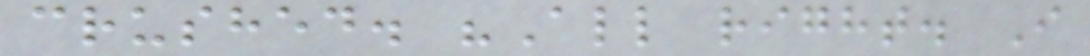crushed. "All right. I
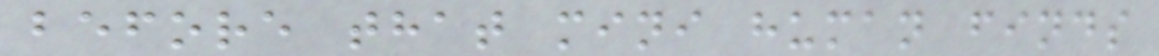before that mini human finds
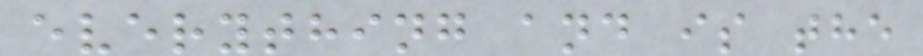everything and is the
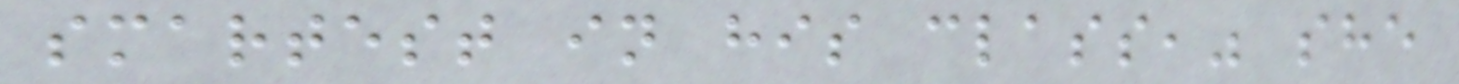smartest in his class," she
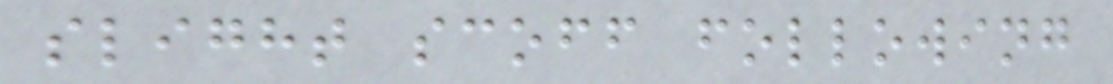slight scoff following
